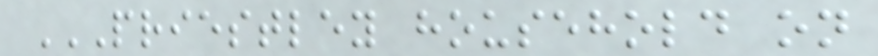PRIESTLEY HOUSEHOLD ON
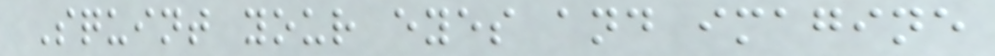Squint your eyes and imagine
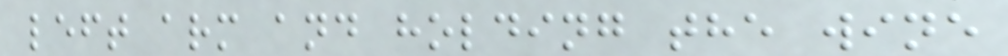left arm and holding the wine
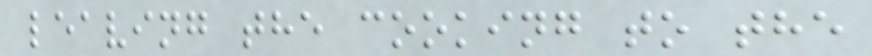leaving the cooking to the
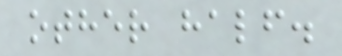other half.
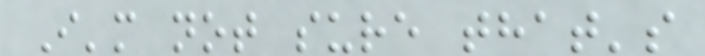I'm not sure that's
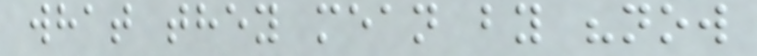what they mean by "now
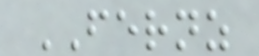FERNZ
